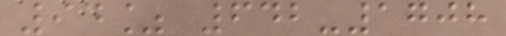94% 642-1708
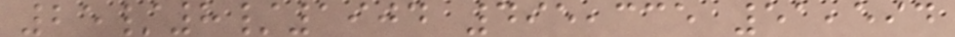25/8/1904 495,335 51,594
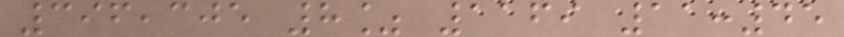396,305 8% 1169 11:45
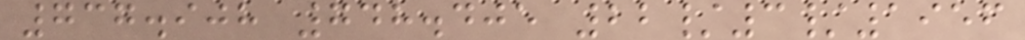737.908 748.405 22/3/1956
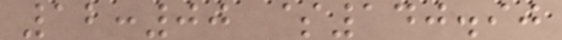12:00 $140.90
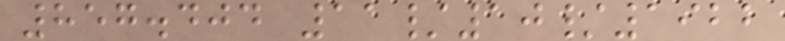857.404 11/10/1922
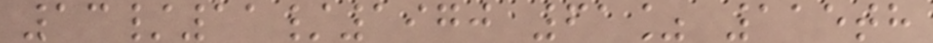13/11/1970 61% 115th
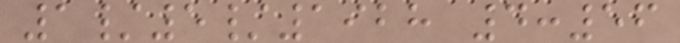1/5/1928 4:56
